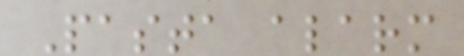Pasta alarm
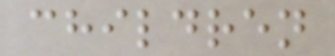children
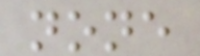none
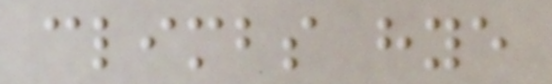climbs hye
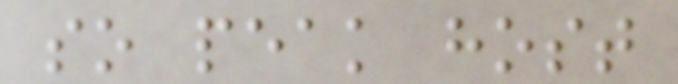so peak host
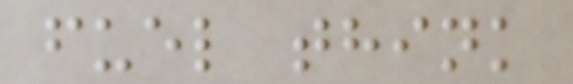fuel think
